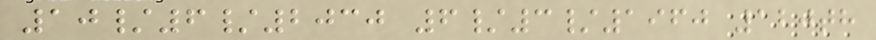10/6/2030 6/3/1960 120th
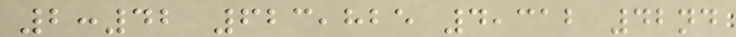2:42 623,825 4,312 42nd
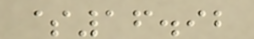$16.92
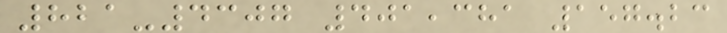821-4307 401,381 157.23
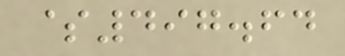$497.64
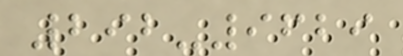292-9629
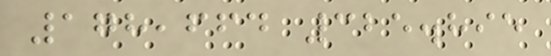178,664 325.895
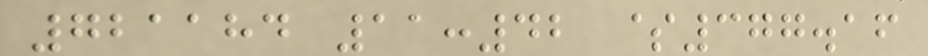721184 11:42 $377.16
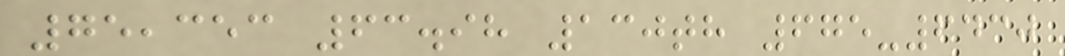75,353 63.98 130th 675-6430
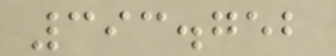393.752
